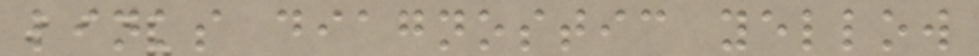links diagnostic yellow
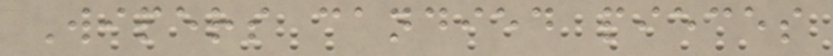Wipers candied pieces
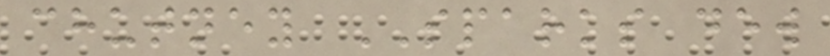chutney SPARKS dew
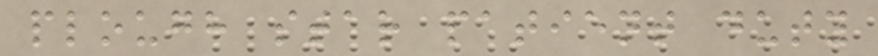plough star patient duty
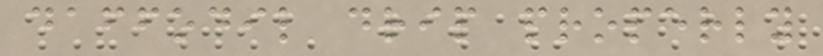daffodil drip properly
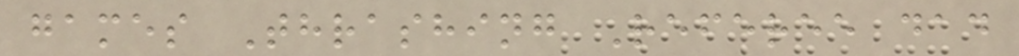games Thrashing Referee dad
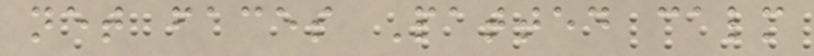net faces Patted calm
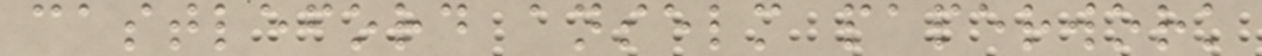castleford anselm paperwork
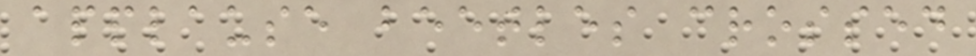applause beetles crossed
